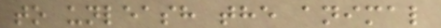to unleash the animal
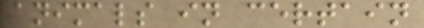animals in certain
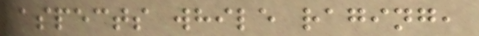aspects while raging,
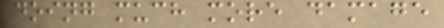doing much more damage
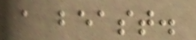a beast.
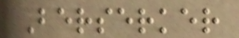Berserker
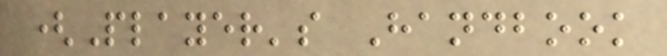(Player's Handbook
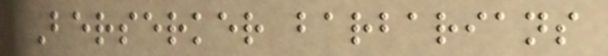Berserker barbarians
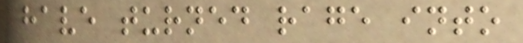have turned rage into
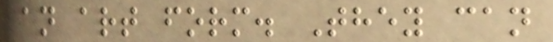an art form. They can
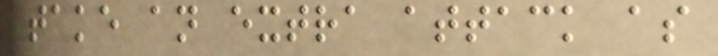take an extra attack as
